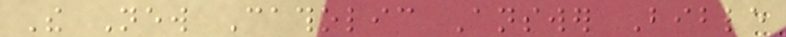The New Catholic Answer Bible
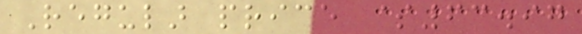Regular price $63.97
